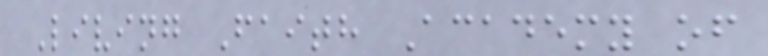Living Faith Academy of
